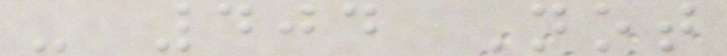- 404 Not
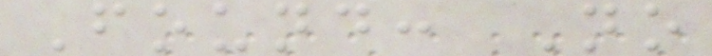Found: No
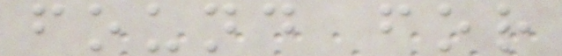found for
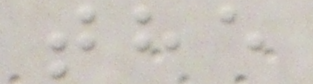the
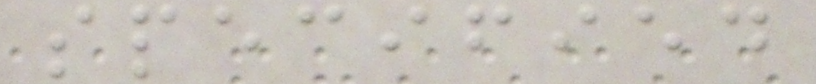specified
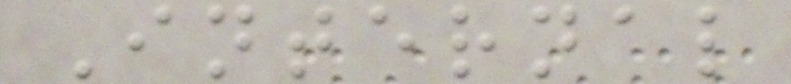Internal
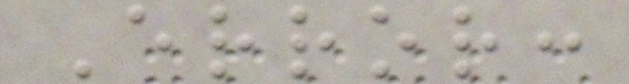Error:
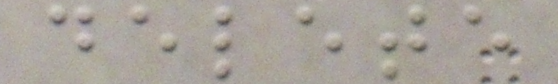delete
